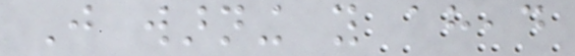Just warning you ahead
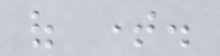of time.
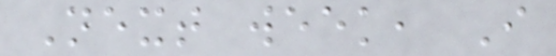Next week, I
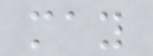may
